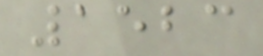1523
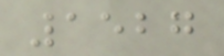1527
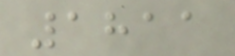1811
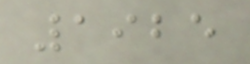1925
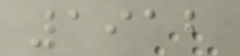1912
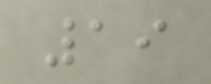19
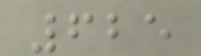625
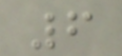6
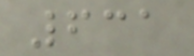631
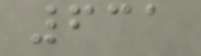631
